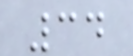34
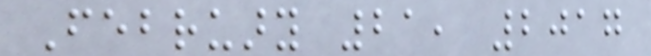February 21, 2017
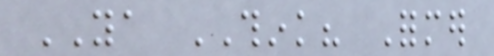YA THINK? Former
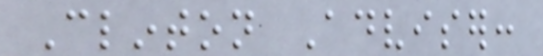Clinton Adviser:
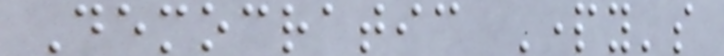Democratic Party's
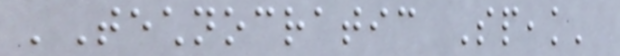'Technocratic Speak'
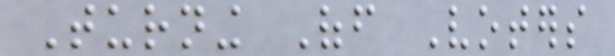Turning Off Voters
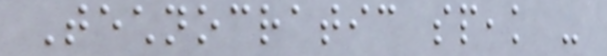Technocratic speak -
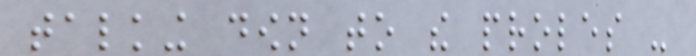talking down to the proles -
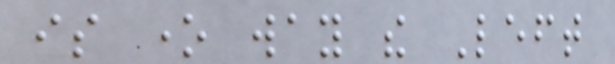is one way the Left
